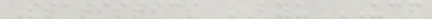Statistics BYU UCF
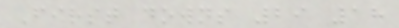First downs 29 18
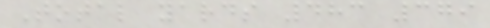Total yards 483 379
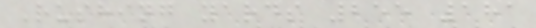Rushing yards 255 181
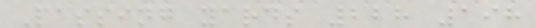Passing yards 228 198
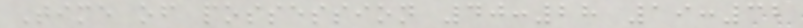Time of possession 40:28 19:32
